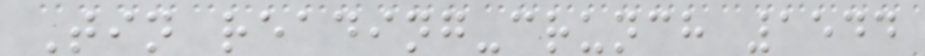Tin reading-crunch 1544
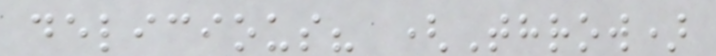delicious? (Throw)
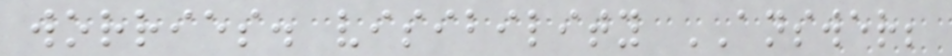worries. visibility ANSWER;
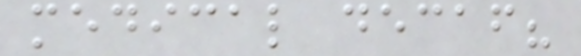medical decaf?
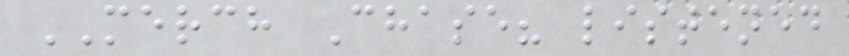MERCH Chase? listened
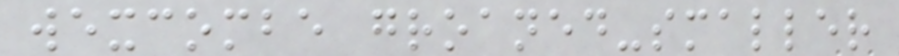wexcombe groaned-smaller
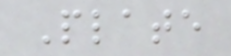Plate
